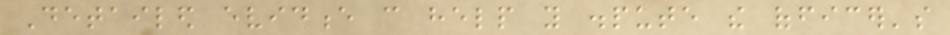Detailed evidence can help you dispute the officer's
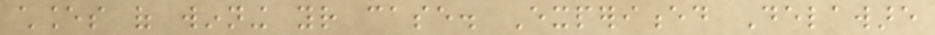chances of winning your case. Experienced Delaware
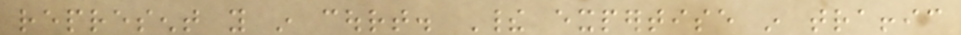represent you in court. Their expertise in traffic
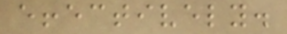effectively.
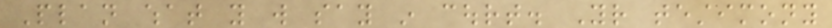Plan what you will say in court. Your testimony
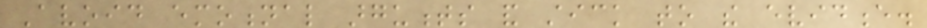Avoid emotional arguments and stick to the evidence.
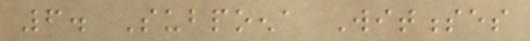6. Subpoena Witnesses
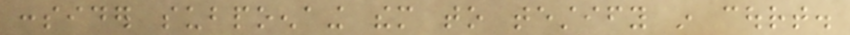consider subpoenaing them to testify in court.
